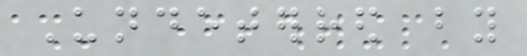Undeterred by
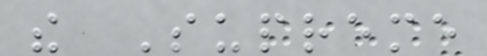the Supreme
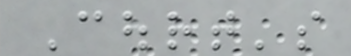Court's
